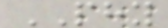PHY
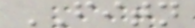FITN
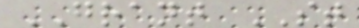GRANT ST
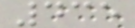435
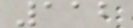112
